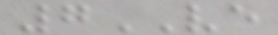7VE
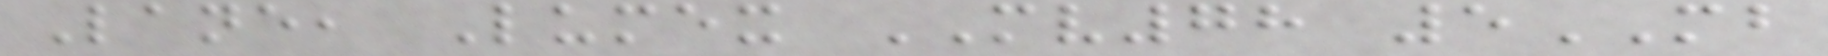Lane, Lumex MV78 5MB
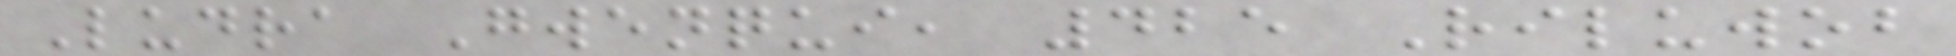Ludra Gwenqui, 425 Riluwob
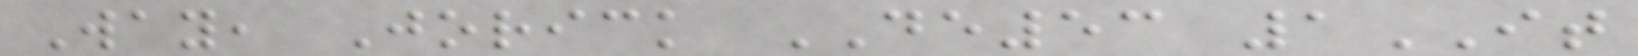Way, Jorick DE53 1IT
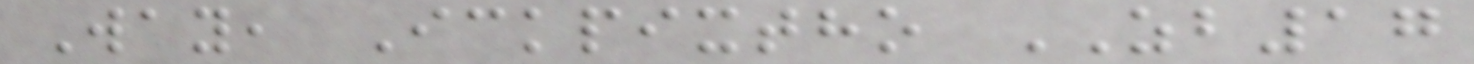Way, Ickpixtho ZB17
